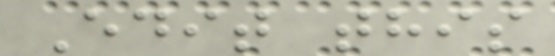Edit this
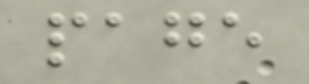page
